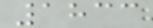1833
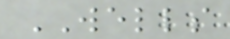WELLS
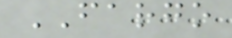FARGO
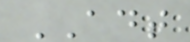ADT
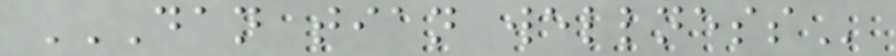DAN TIAN WELLNESS
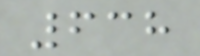638
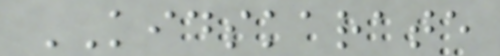KIDSKARATE
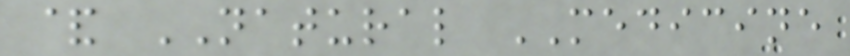& NATURAL MEDICINE
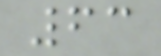63
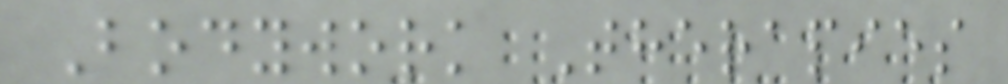Bodywork Therapies
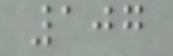107
